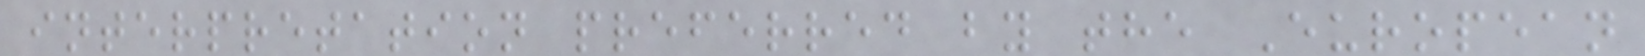interpretation preferred by the European
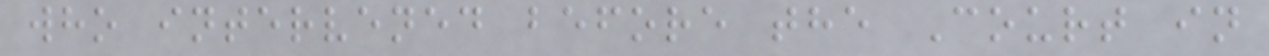who intervened before the Court in
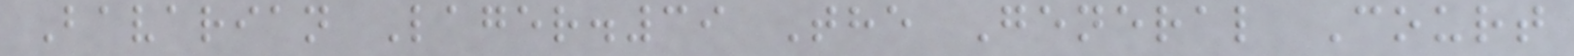Bavarian Lager.39 The General Court
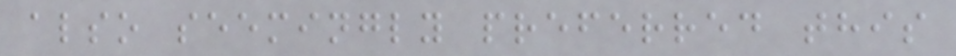also seemingly preferred this
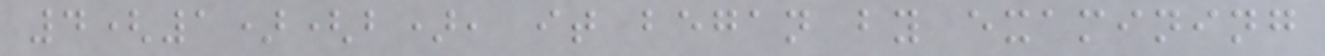4(1)(b), it began by examining
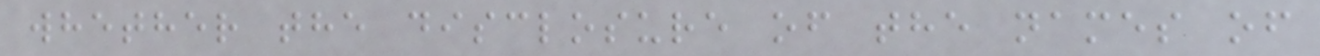whether the disclosure of the names of
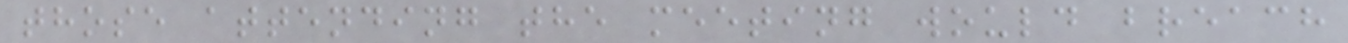those attending the meeting would breach
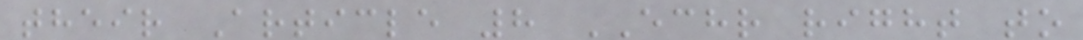their Article 8 ECHR right to
